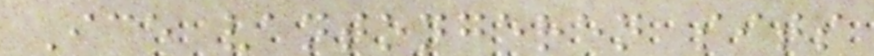Ice vantongeren sits
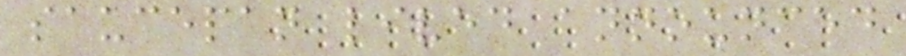saucepan lived announced
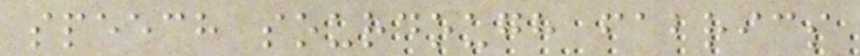speech sourdough fabrics
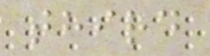third
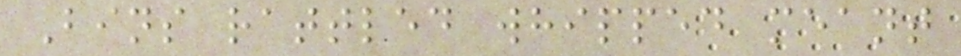Bins rattled whipped meant
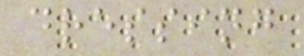dressing
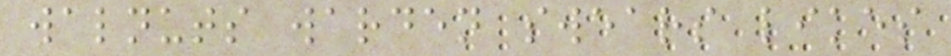walnuts warden swears likes
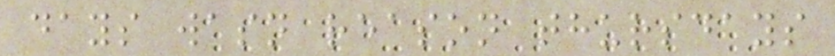days wasn reason thursdays
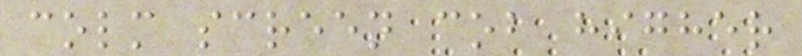colm screen cob higher
